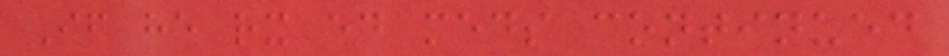If he rx ed meds continued
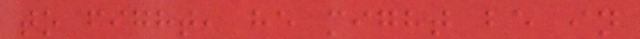to fight, he might be in
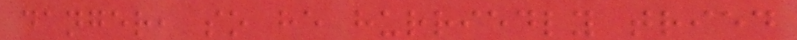danger, so he hurriedly tried
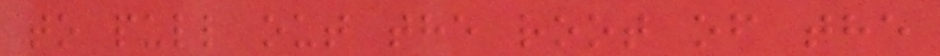to pull out the root of the
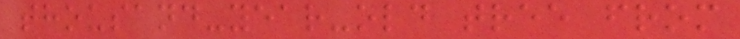thousand-year-old tree from
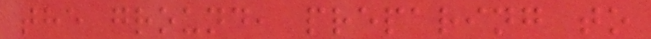the ground, preparing to
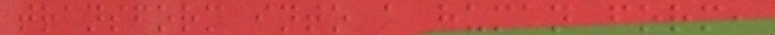transform into a human form,
